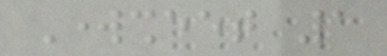Worksheet 1
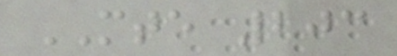MTE 203
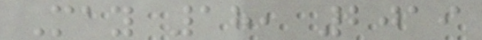May 18, 2019
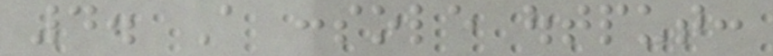4. A console output:
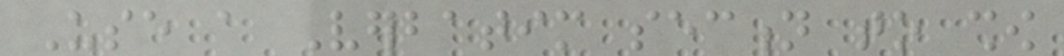Use a Verbatim section to show
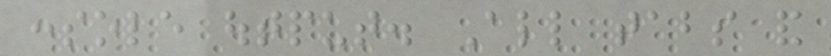console output. All tabs and
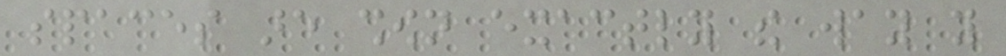spaces are shown exactly the way you
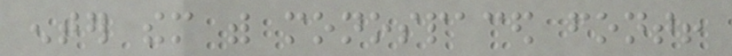enter them with monospaced font!
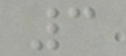3
